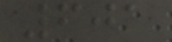601
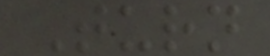Turn
